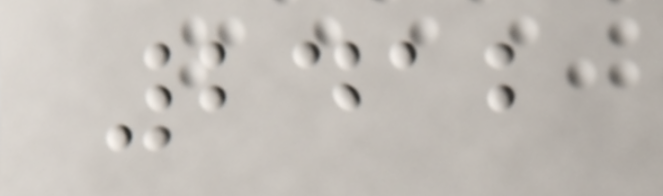2412
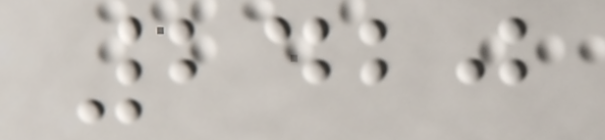2420
